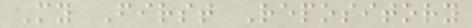My First Repository
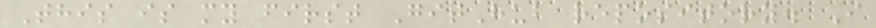This is my first GitHub repository. I
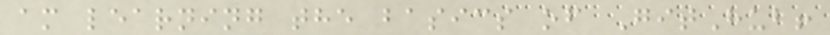am learning the basics of GitHub!
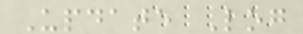Update Log
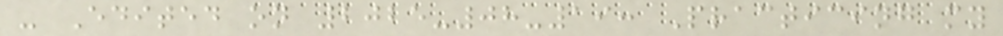- Edited on 2025-08-19: Practicing my
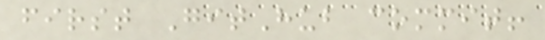first GitHub commit!
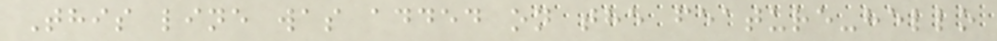This line was added on the feature-hello
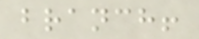branch!
